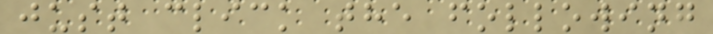just click the following
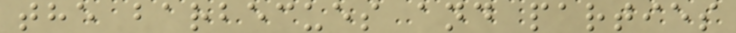the barbecues and parties
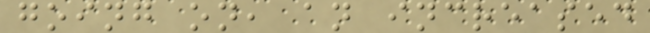going on, an increased
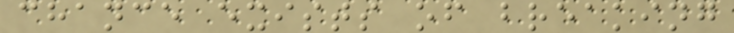chance exists of breaking
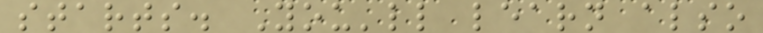starts. You'll learn also
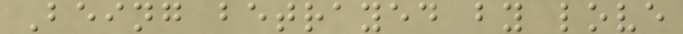Being betrayed by love
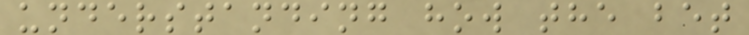understanding how the bet
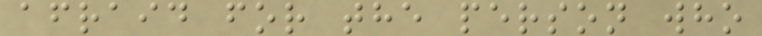afraid for the person who
